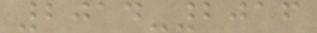2014-2016
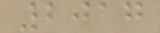2017
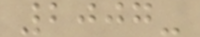2007-
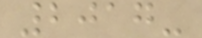2017-
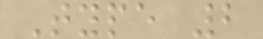Type 2
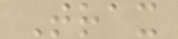Trax
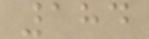184
